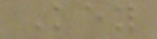Key
